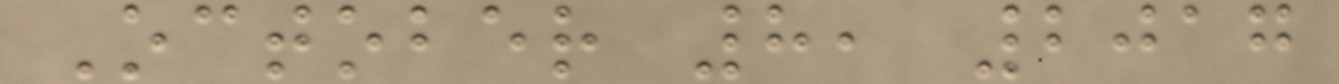October 8, 2017
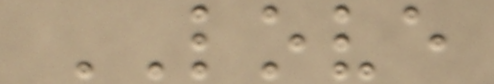LOVE
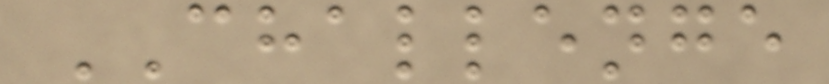CHALLENGE
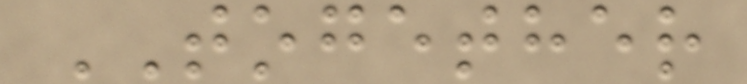TOGETHER
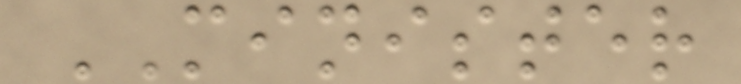MINISTER
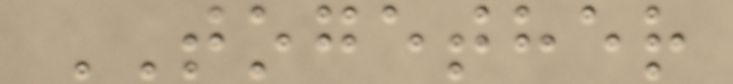TOGETHER
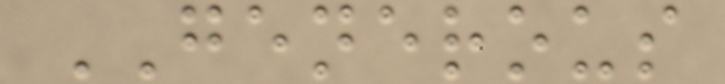GENEROUS
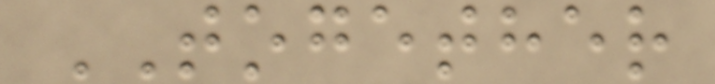TOGETHER
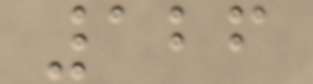126
